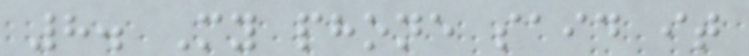8. My phone said it
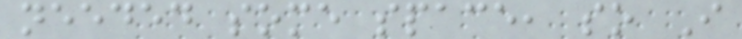needed some space, so I
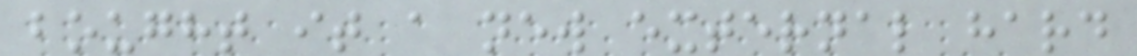bought it a new external hard
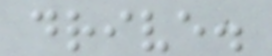drive.
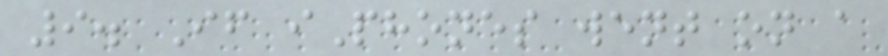9. If iPhones went on a
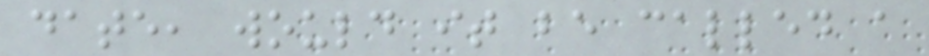date, would it be called a
